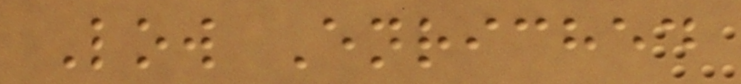Low Enriched
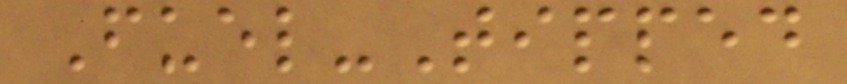Fuel-Tipped
